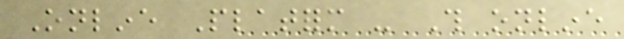Online Platform - This online
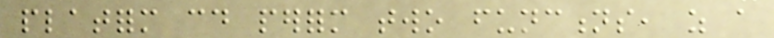platform could perform two functions, as a
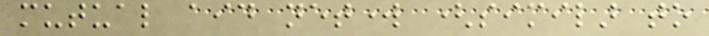mutual aid network (similar to
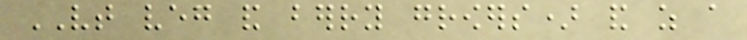VT veg and berry growers) and as a
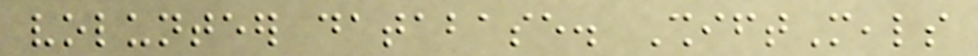volunteer database. ShiftMeals
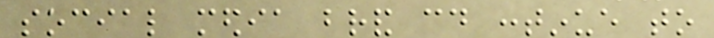social media brand could continue to
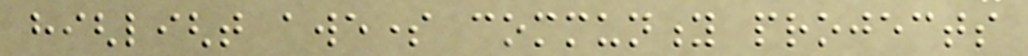highlight awesome community projects
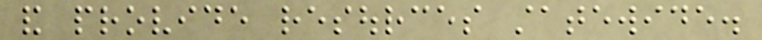and provide resources statewide.
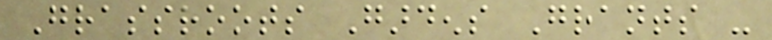Grassroots Gardens Grants -
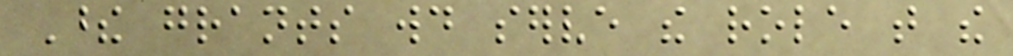These grants would serve the role that the
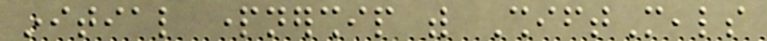initial partnership with ShiftMeals
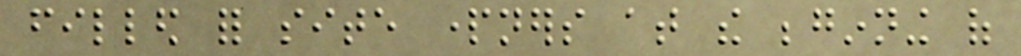filled for site partners at the beginning of
